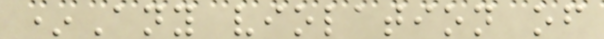*Any violation of
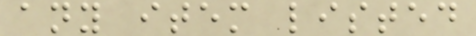any item listed
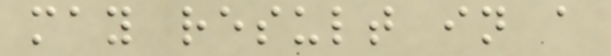may result in a
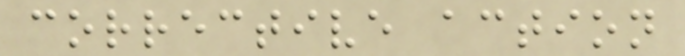corrective action
